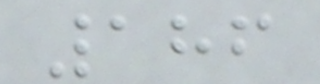186
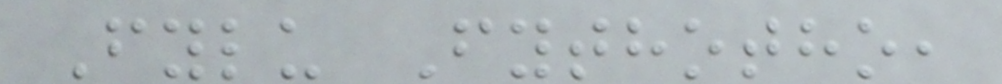Fylu Fythotho,
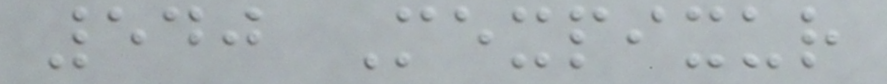540 Mexpixur
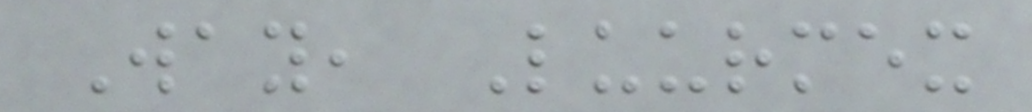Way, Luurmex
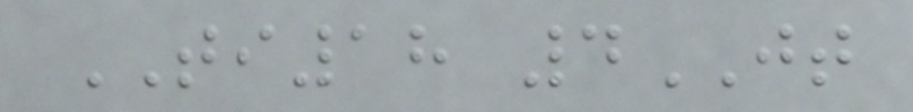TI18 4JT
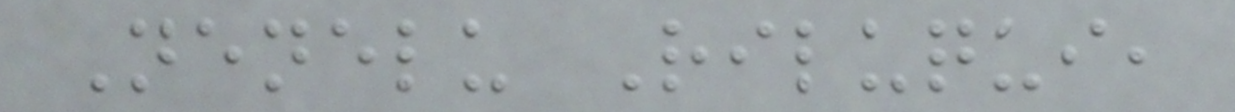Nenelu Riluqui,
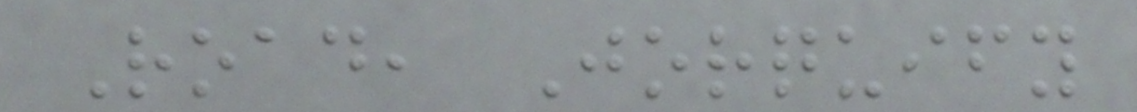Road, Jorquify
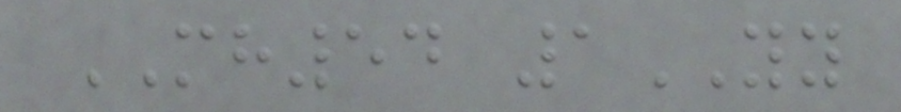MH54 1YY
